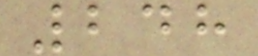248
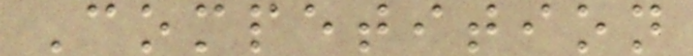Competition
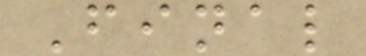Final
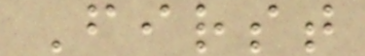First
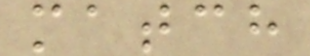match
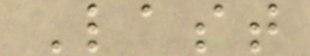Last
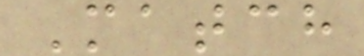Match
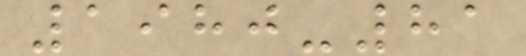1980-81
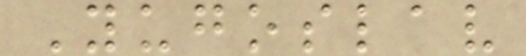Yugoslav
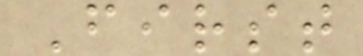First
